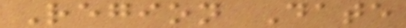Region Date
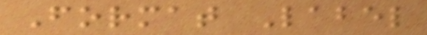Format Label
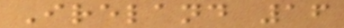Ireland 16
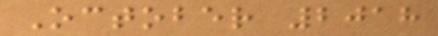October 2018
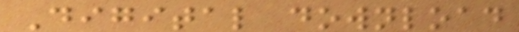Digital download
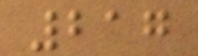217
